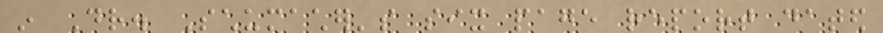in Dr. Schumacher's six page report dated
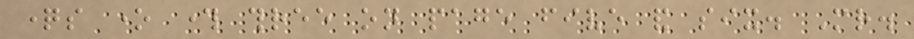questions one through three on page five and six. Mr.
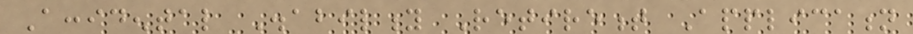Accidental Disability Retirement Application
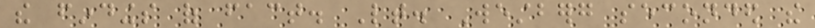the findings of fact. Lt. Westberg seconded the
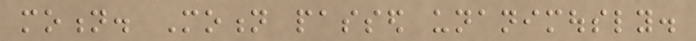motion. Motion passed unanimously.
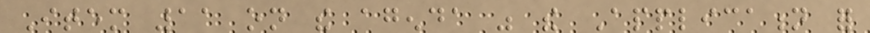Item 11 on the agenda was the Application for
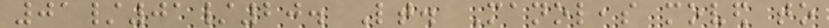01/01/20. Lt. Manoleas moved to
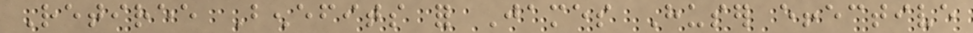Retiree Benefits for James Huser effective
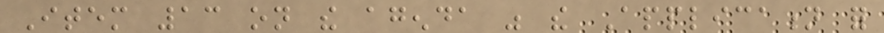Item 13 on the agenda was the Application for
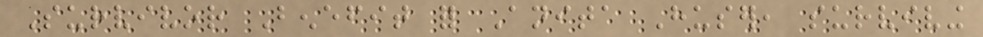Survivor Benefit for Anita Huser, surviving
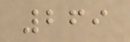269
